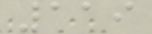119
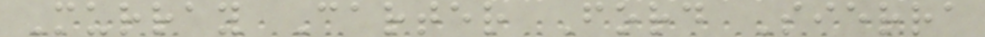Murray Carter Ford Sierra
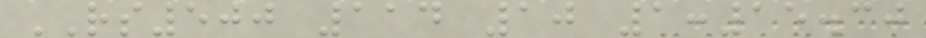RS500 114 10 1:15.30
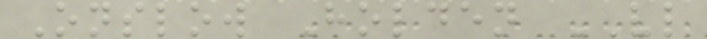Onslow Holden VL
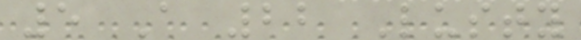5 A 22 Lusty
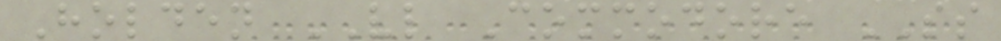Holden VL Commodore SS
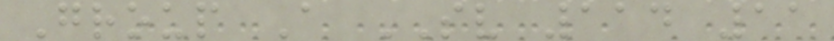Group A SV 114 11
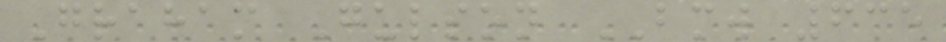Graham Gulson BMW 635
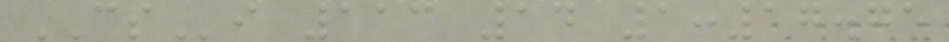CSi 113 14 1:17.75
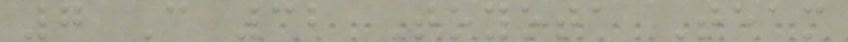7 C 32 Toyota Team
